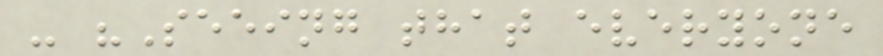- "Seeing that everyone
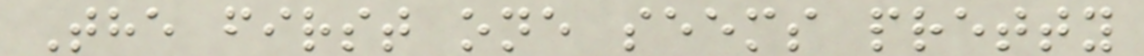The first one seems pretty
